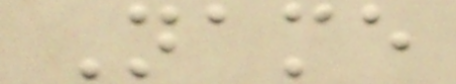Name
